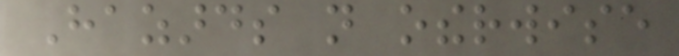Hazards not otherwise
